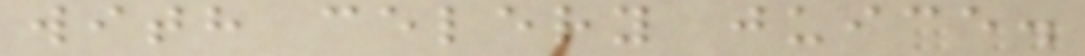with celery juice.
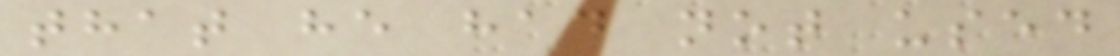that he had not used
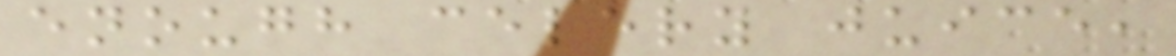enough celery juice,
